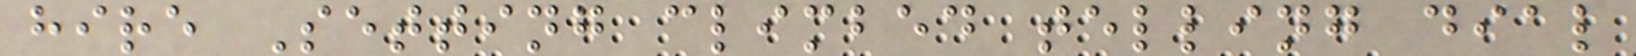hire Setting climbed telling dial
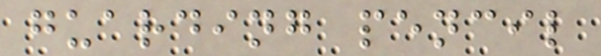guarding pencil
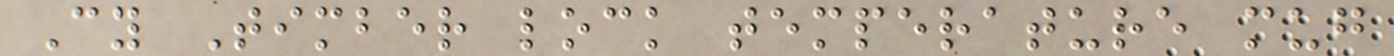Cy Timber lock temperature mug
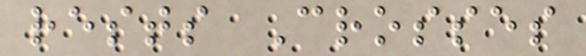rests Crosses
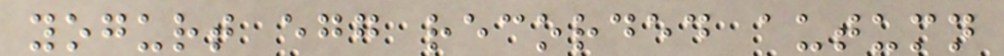yogurt egg recorded autumn
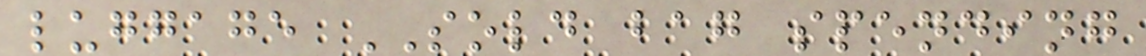luggage SOLD bag spending
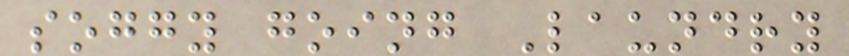soggy going Laundry
